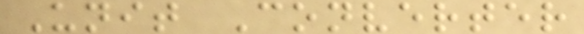Unit Converter
